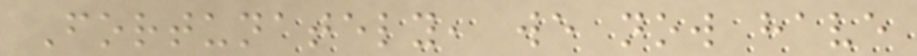Fortunately, we now have
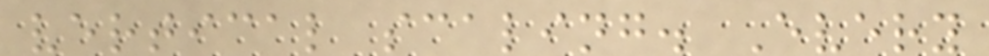vertical scaling. Every
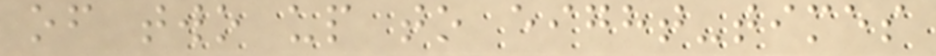of two up to eight-times
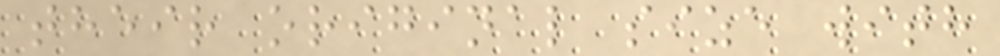their original size with
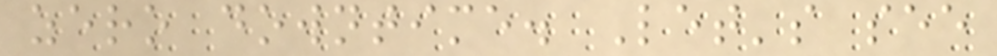zero downtime. Let's see
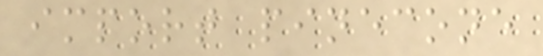import pinecone
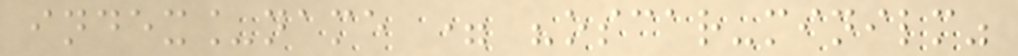index_name = "oscar-minilm"
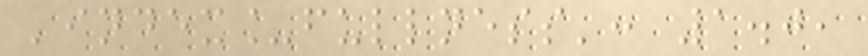'index_fullness': 1.0,
